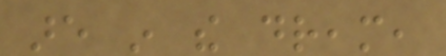are in the dream,
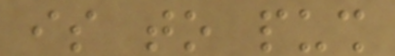is to push
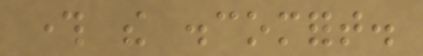through the discomfort.
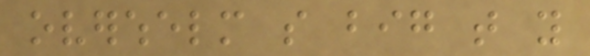overwhelm so big that you
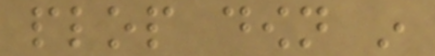plop down in
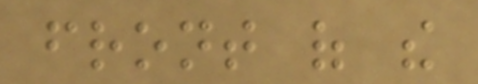front of the
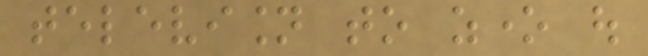television to zone out
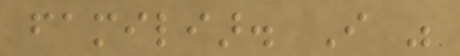familiar. I was
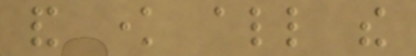and know all the
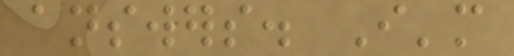answers. I'm
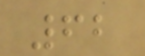62
